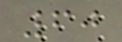60
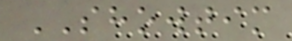SHOWTIM
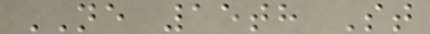NE 15th St
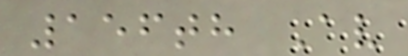156th Av
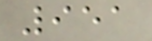951
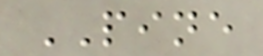PINE
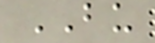BU
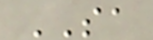SA
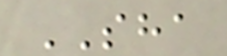SHA
